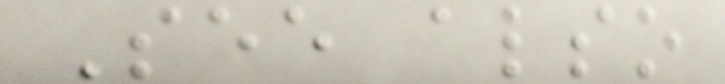See also
